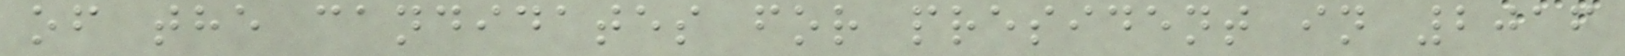of the candidates for president in 2016
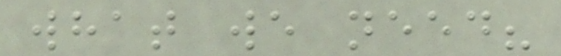what we need?
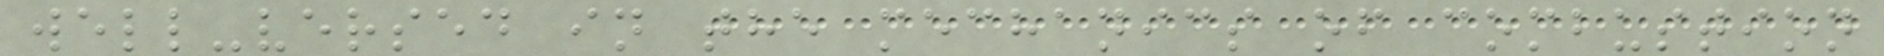well-versed in the mechanics of combustion
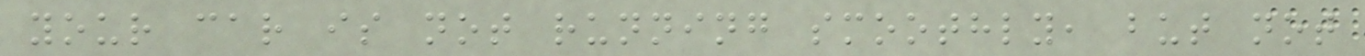your car is not running smoothly, but not
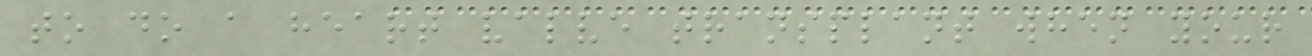to do a heart valve transplant when your
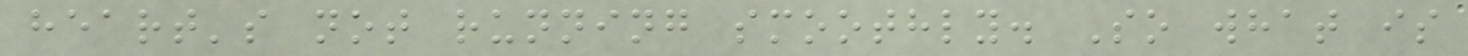heart's not running smoothly. So what is
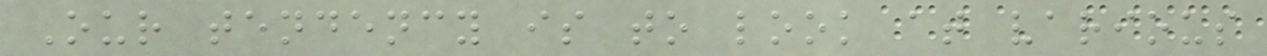Our tendency is to look at various
